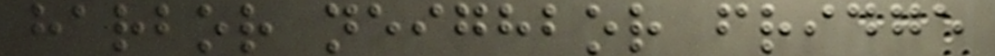harbor neighbor fridge
